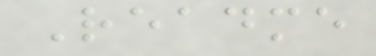Readme
